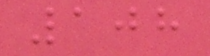108
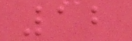12
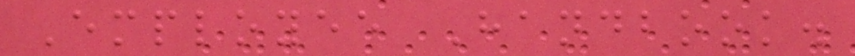Employee Handbook.
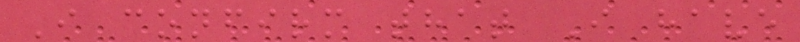I confirm that I have
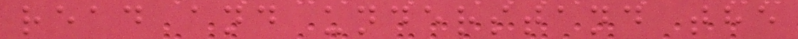read and understand the
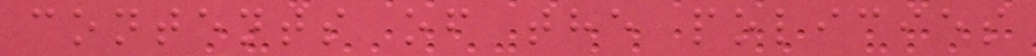contents of the policies
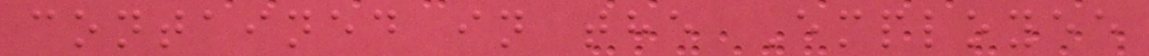contained in the Employee
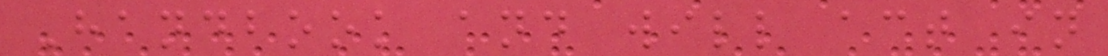Handbook and will act in
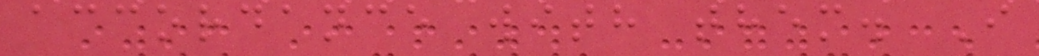accordance with them. I
